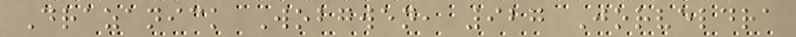Drazanick Wobgwen, 927 Jorveldra
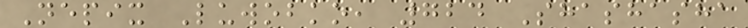Nepix Luwobko, 724 Shashasha
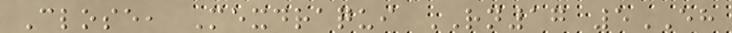Close, Mexdraqui RN17 5EH
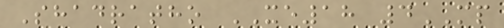Shadratho XE18 4MP
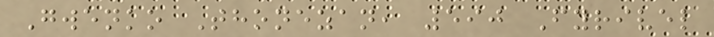Gwenko Thonezan, 590 Fyrivel
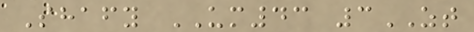Shafy UM43 3ZT
